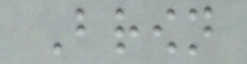Brown
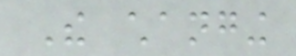The changing
